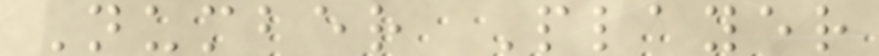Number Player
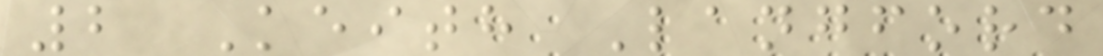2 Keith Langford
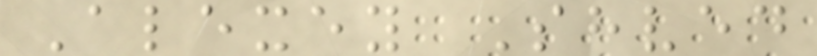Alexey Shved
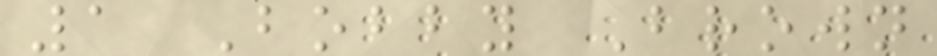1 Bobby Brown
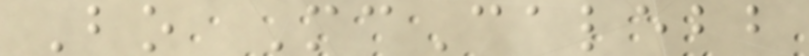Bo McCalebb
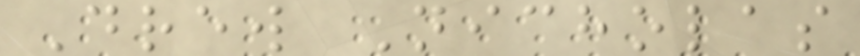Drew Nicholas
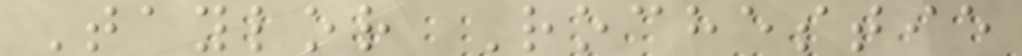Taylor Rochestie
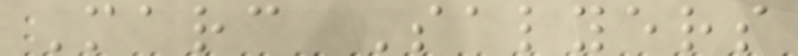Marc Salyers
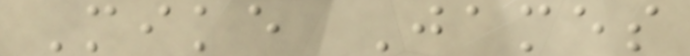Mike James
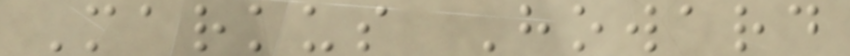Markus Howard
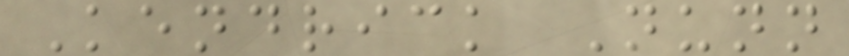Kendrick Nunn
